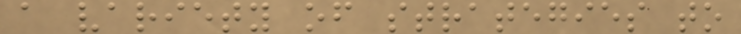a variety of strategies to
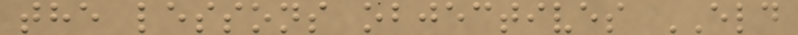the lessons objectives ELD
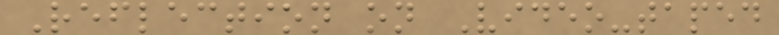Reflection on Video-taped
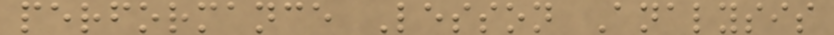performance Lesson Analysis
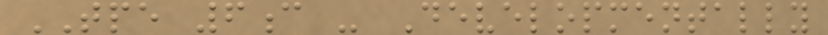TPE 6c - Developmentally
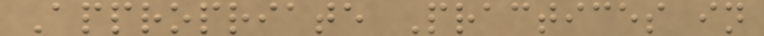Appropriate Practices in
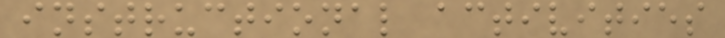instructional activities
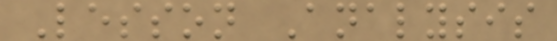Lesson Analysis
